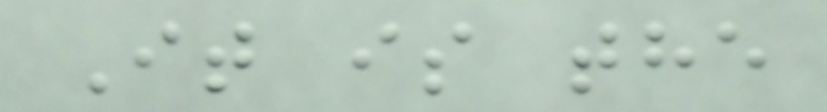It is the
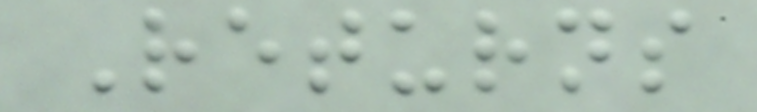Returns
